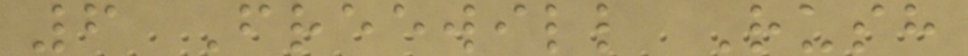6 Freewill Rush
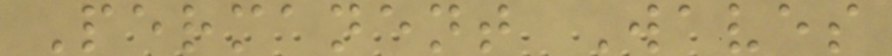Permanent Waves
